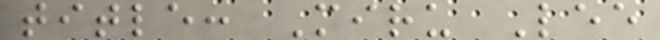title: Miru Lee
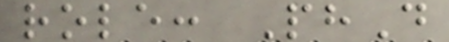role: PhD
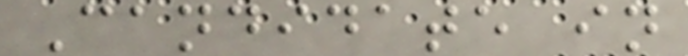Candidate in
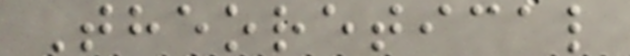Theoretical
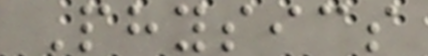Physics
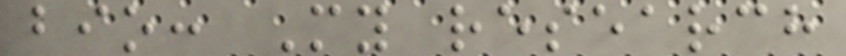bio: My research
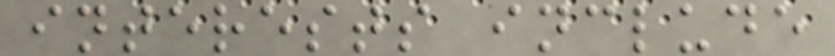interests include
